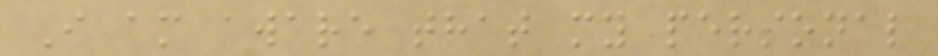I am aware that my personal
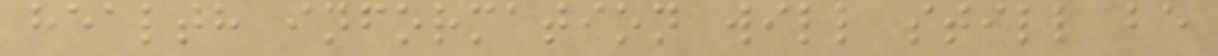health information will still be
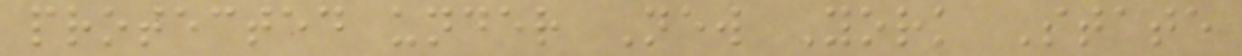protected under New York State
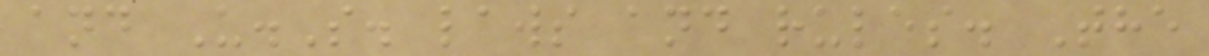and U.S. laws and rules. The
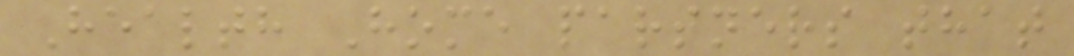Health Home partners that
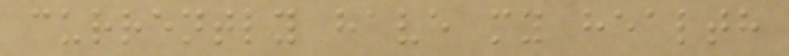currently have my health
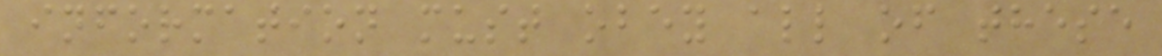information must obey all of these
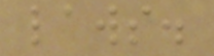laws.
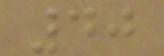40
